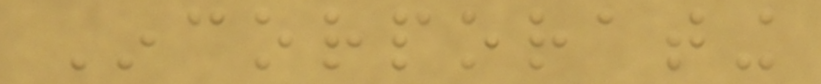Incorporating
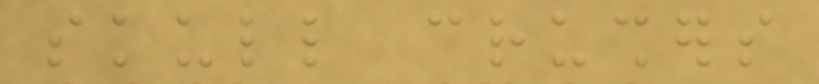skull crushers
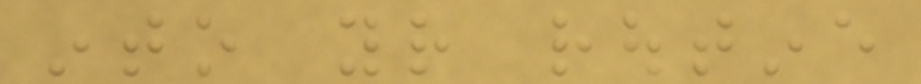into your routine
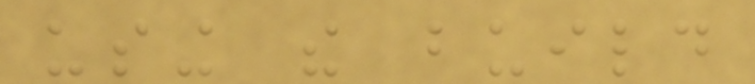using the build
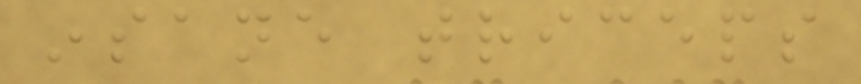insane triceps
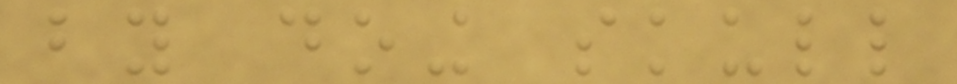by doing skull
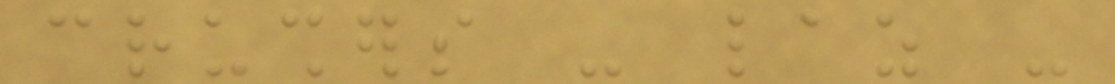crushers - laz -
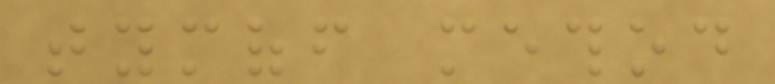tymoff method
